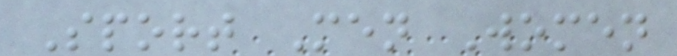Sport Men Women
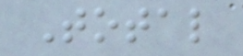Total
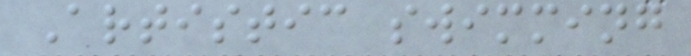Artistic swimming
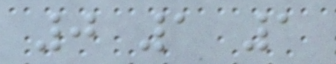0 1 1
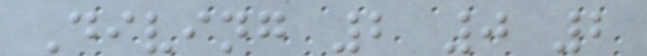Diving 2 0 2
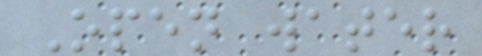Open water
